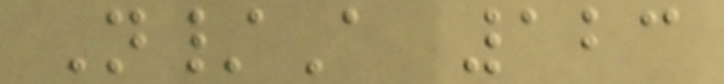N/A 123
